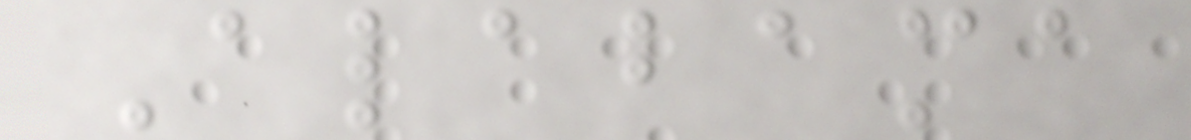Alabama
